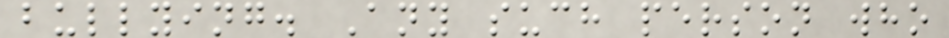bullying. Any such person who
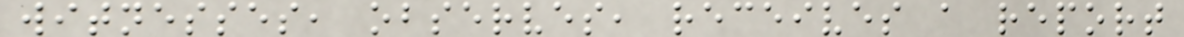witnesses, observes, receives a report
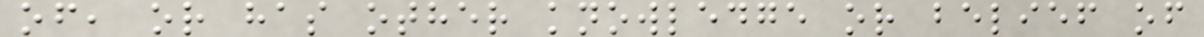of, or has other knowledge or belief of
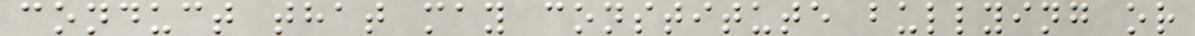conduct that may constitute bullying or
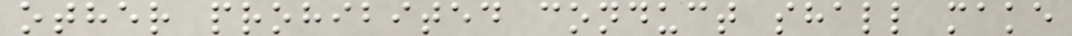other prohibited conduct shall make
